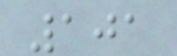101
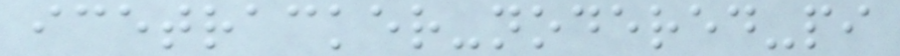icetracker-nodered-pi
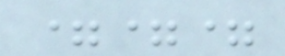===
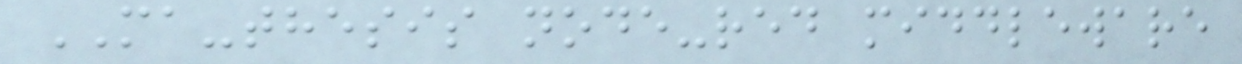MA-thesis node-red middleware
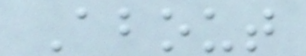About
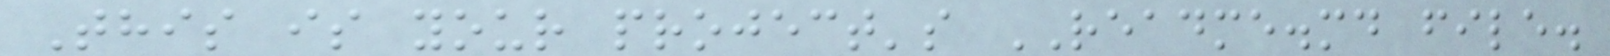This is your project's README.md file.
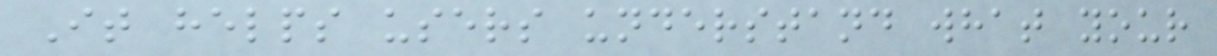It helps users understand what your
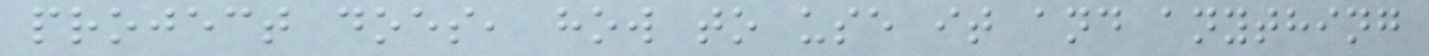project does, how to use it and anything
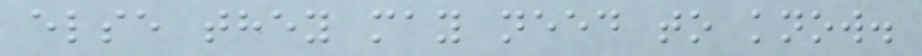else they may need to know.
